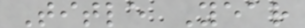Title Year
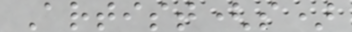Artist(s)
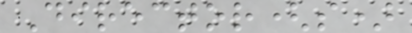Director(s)
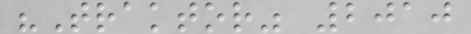"Traktor" 2010
